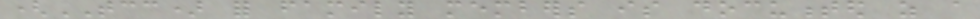(TCC) for family members is documented as a
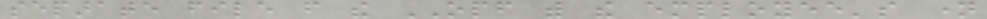separate file from the OPF with the employee's name
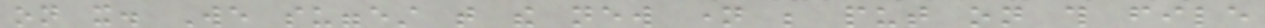on it. We suggest that the new name be put on this file
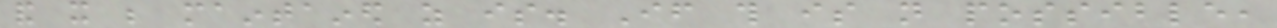and it be maintained as is. If this is not possible,
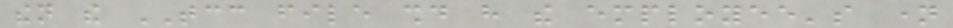then the TCC file should have the employee's name
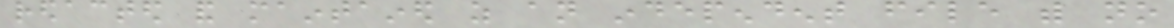redacted and maintained as an independent file with no
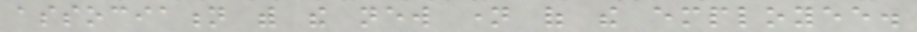association with the new name of the employee.
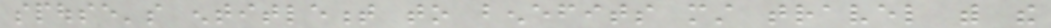spouse's entitlement to benefits must travel with the
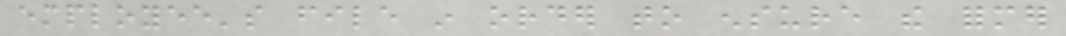employee's file in order to ensure the former
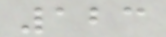123
